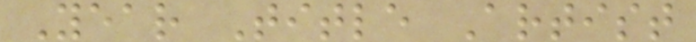Year Title Artist
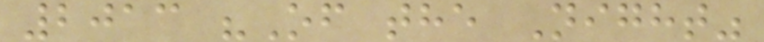2013 "Of the Night"
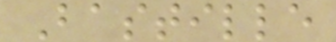Bastille
